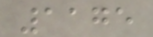1175
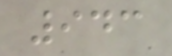943
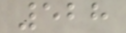528
